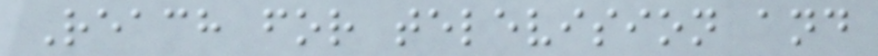Reach for television and
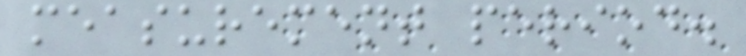measurement period.
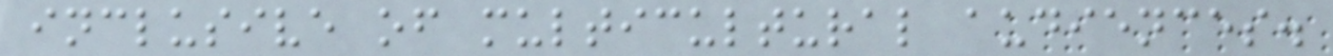inclusive of multicultural audiences.
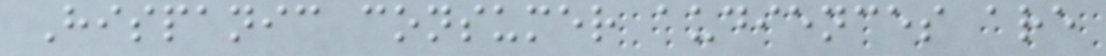Hispanic consumer audiences are
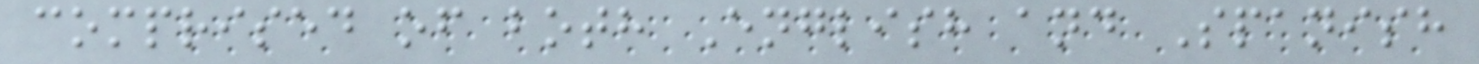comprised of both English and Spanish
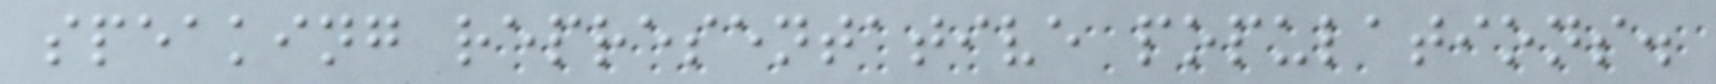speaking representative populations.
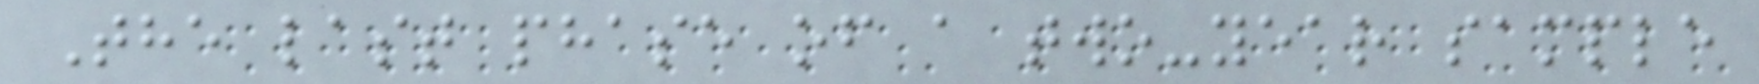The last phase of a two-year sample
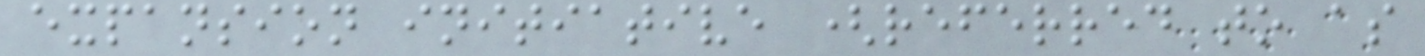expansion initiative (referred to as
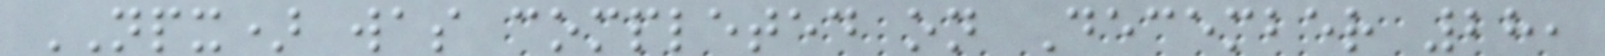NPX) was completed on December 28,
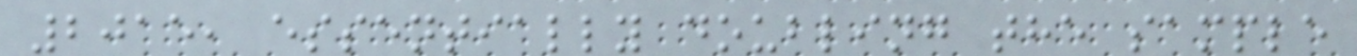2015, essentially doubling the sample
